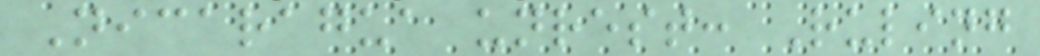Nicaragua unrest: Ruling
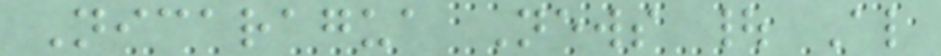Nicaragua News | Al
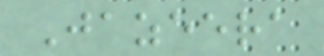Jazeera
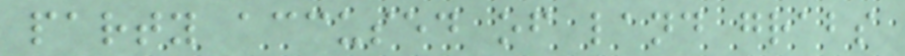party accused of land grabs
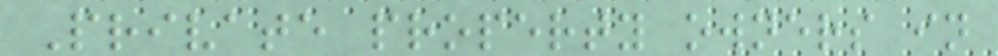Private property owners in
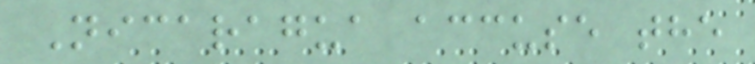Nicaragua accuse the
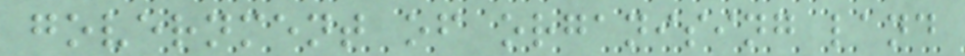government of organising land
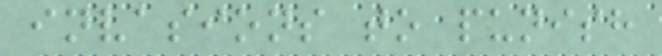invasions to punish
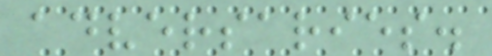adversaries.
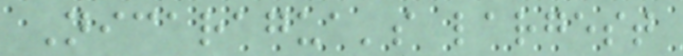Nicaragua's largest
